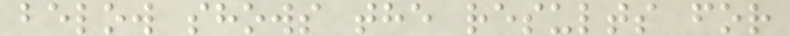below shows the results for
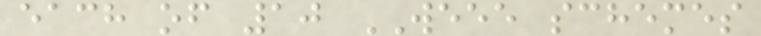each of 10 WEEE schemes
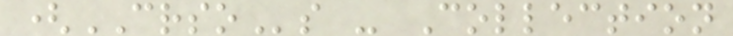(CRSOs - Collection
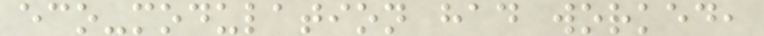eco-modulation had worked,
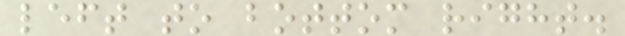left to bottom right.
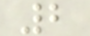2
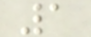1
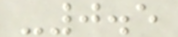-0.5
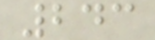243
